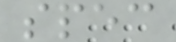spec
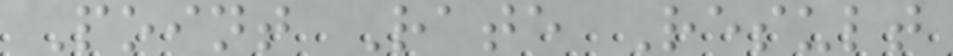Point Rate Result
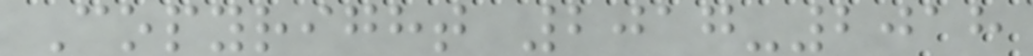Copyright 2017-2018
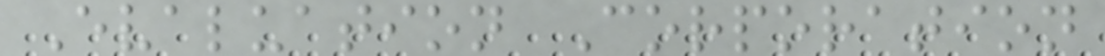Evaluation Corporation
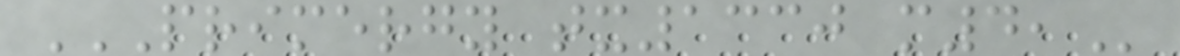PRIMERGY TX1330 M4,
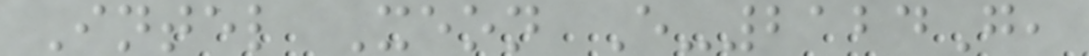Intel Xeon E-2124G,
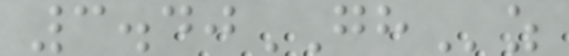3.40GHz
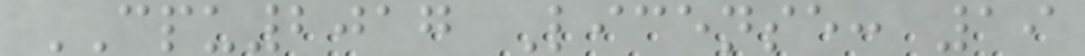CPU2017 License: 19
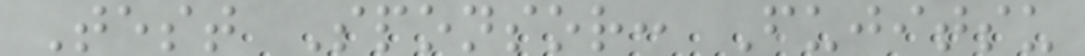Test Sponsor: Fujitsu
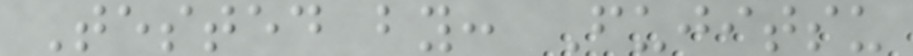Tested by: Fujitsu
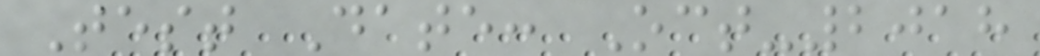Test Date: Oct-2018
